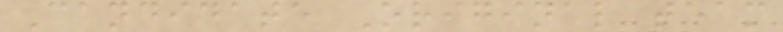Candidate Original team
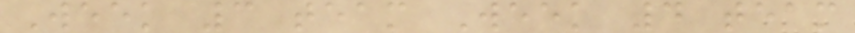Week 3 team Week 4 team
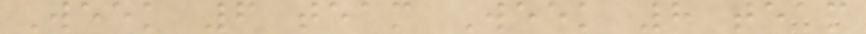Week 6 team Week 8 team
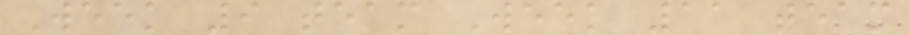Week 9 team Week 11 team
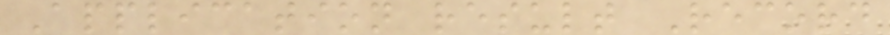Application result Record
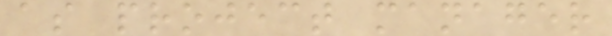as project manager
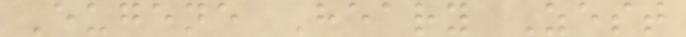Eugene Heary Zest
